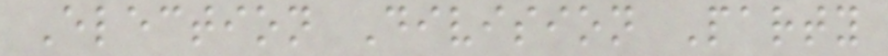Election Division Party
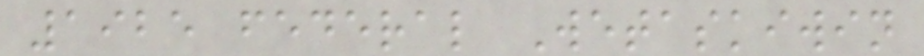1925 federal Wetaskiwin
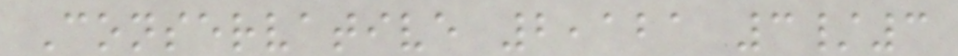Conservative 2,121 3/3
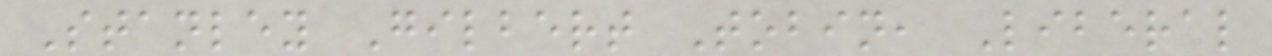Stanley Gilbert Tobin, Liberal
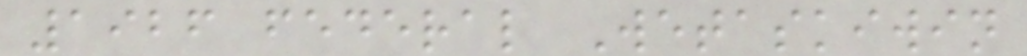1926 federal Wetaskiwin
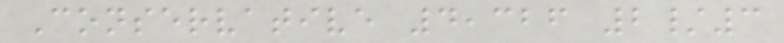Conservative 4,326 2/3
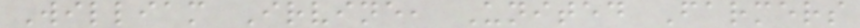William Irvine, United Farmers
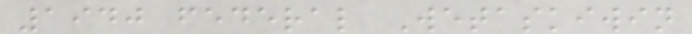1940 federal Wetaskiwin
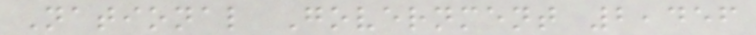National Government 2,456
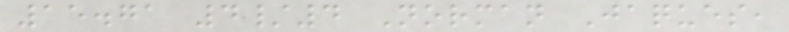15.71 4/4 Norman Jaques,
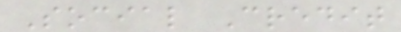Social Credit
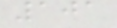101
